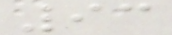93
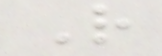R
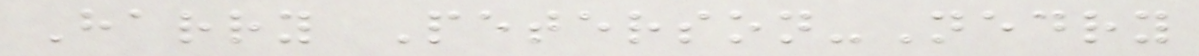Harry Peterson-Nedry
